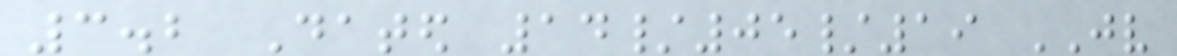3.2 Dated 14/05/19 JV
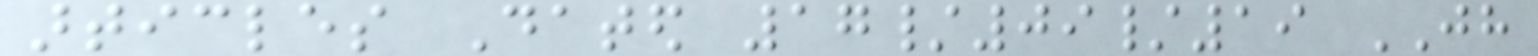articles Dated 17/09/19 JH
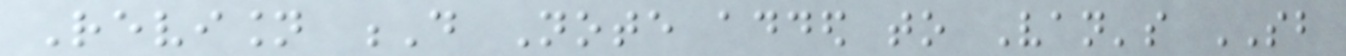Revision D Note added to Van's SB
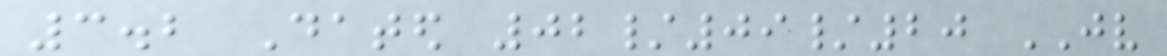3.2 Dated 02/09/20 JV
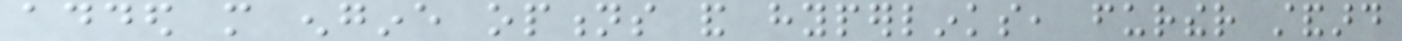added more engine options and hyperlinks, further standard
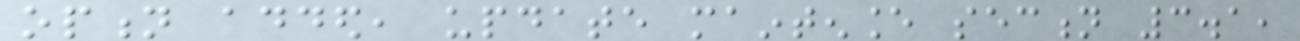option added, update maintenance section 3.1,
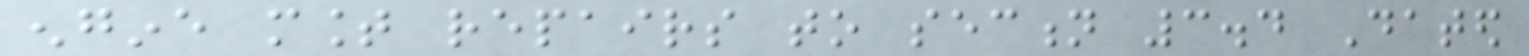engine mount repairs to section 3.4 Dated
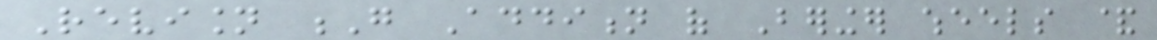Revision G Addition of Beringer wheels &
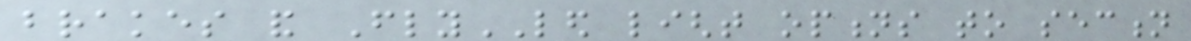brakes and FlyLED light options to section
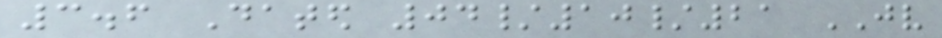3.6 Dated 04/10/21 JV
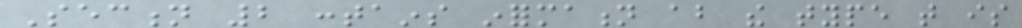Section 2 contains information about the type that is
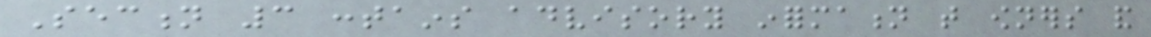Section 3 contains advisory information that owners and
